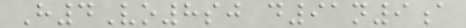H4Vo8sj d91n9a
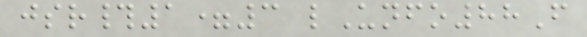jsr#1=3 lUnfo88F
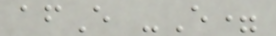afE -E=
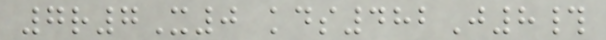7r7X0 kds482J8#
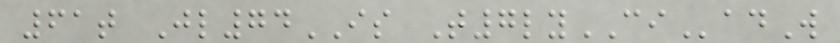61t Jl74IS T7lyCIadW
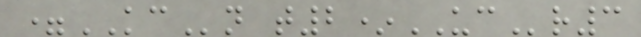=KCn t2*UCr3
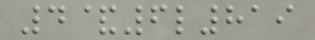4&6l819
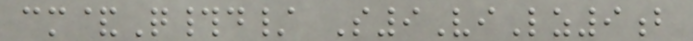cm&Q#d/ S9ViLz9b
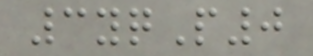3yqP0
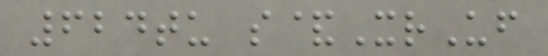624tu s&XrUf
